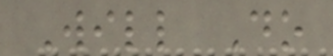Will Do
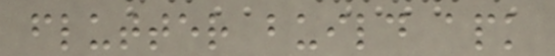flutter build apk
